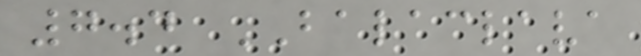7.4 BALACLAVA
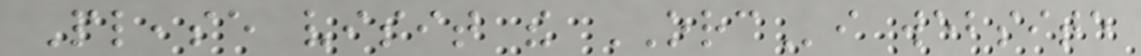Please visit the ORCi website
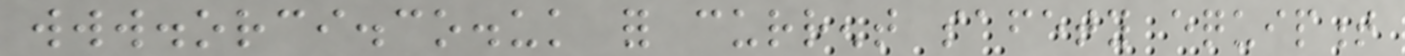www.orci.co.uk for current safety equipment
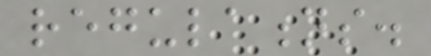regulations.
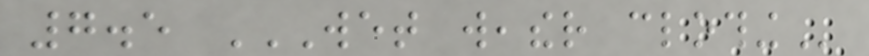7.5 WET WEATHER CLOTHING
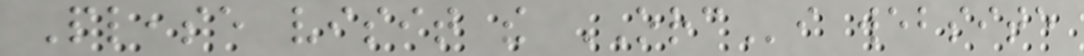Please visit the ORCi website
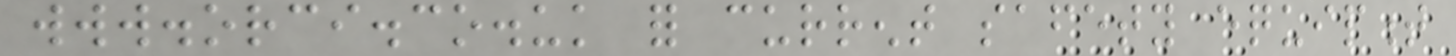www.orci.co.uk for current safety equipment
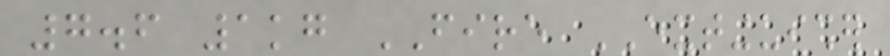7.6 1kg FIRE EXTINGUISHER
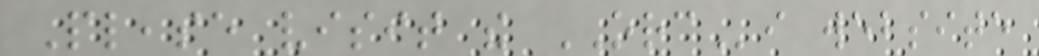Please visit the ORCi website
